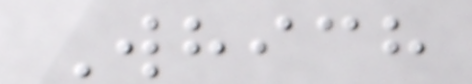Which
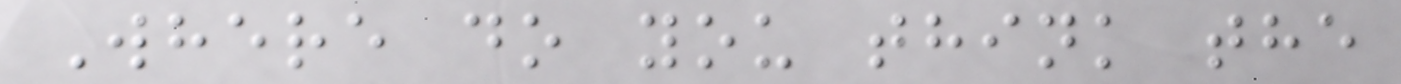Where do you think the
